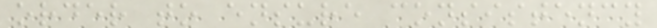order to ensure consistency
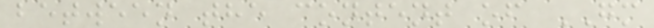between the content of GM
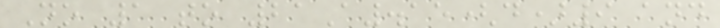No 1 to 21A.15(d)9 and
